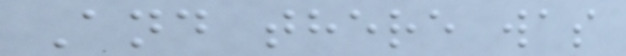And there was
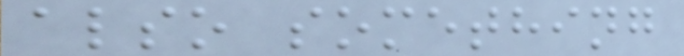also something
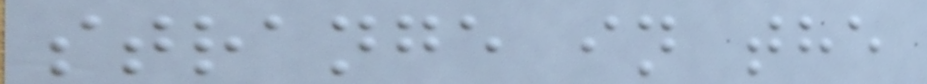strange in the
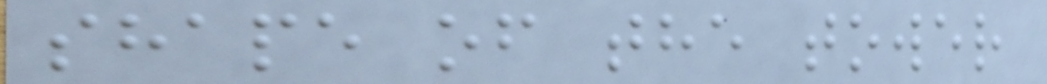shape of the tower
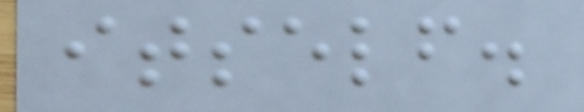itself.
